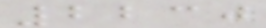2230
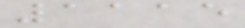1115
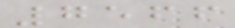7566
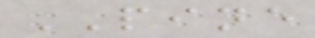PINE
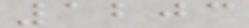1203
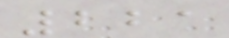221
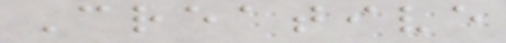Creative
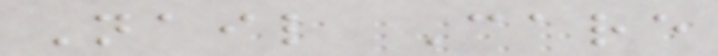Nail Care
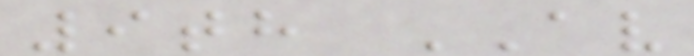9th AV
